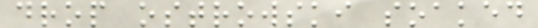drop ostrowski soaked
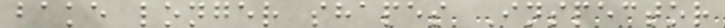bake longer shapes Inspector
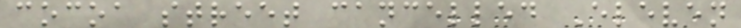cocoa street cancelled Eleven
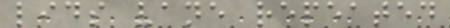lids vane repeated
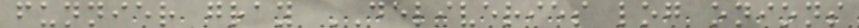funnier gray DELIVERIES log onions
